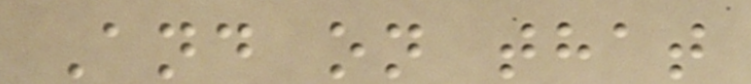And on that
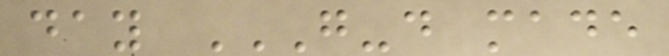day G-D MADE
